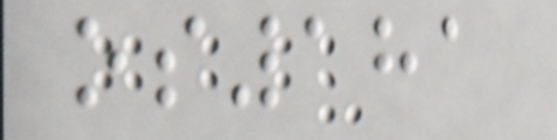os181
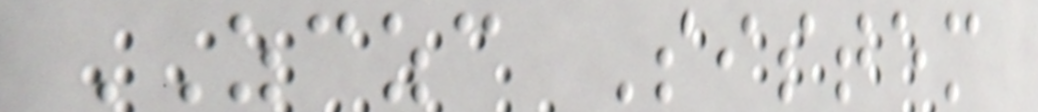ZCZC Sistem
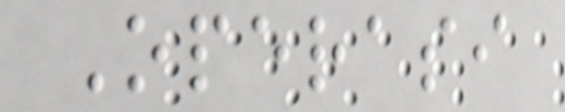Operasi
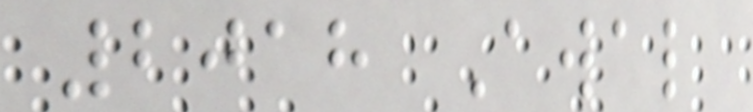2018 Awal
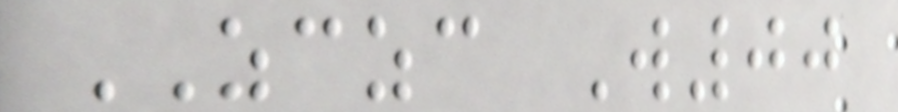ZCZC W00
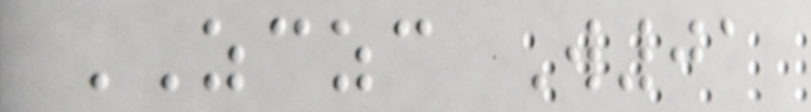ZCZC W01
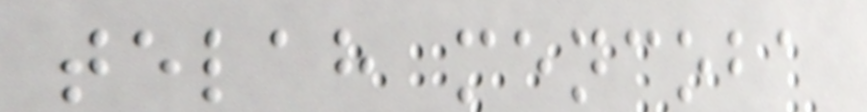telah mencoba
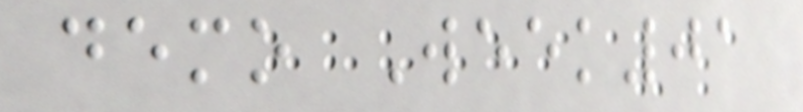demo Week01
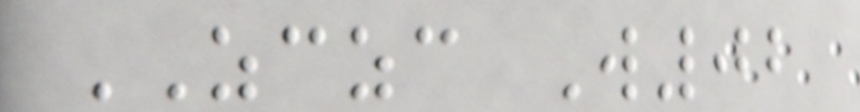ZCZC W02
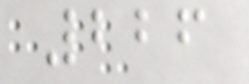226
